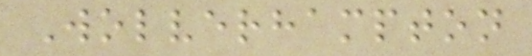Wolverhampton
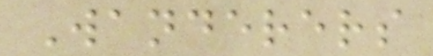Wanderers
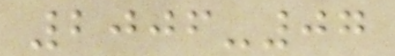2006-07
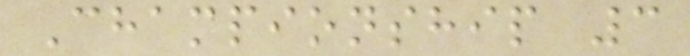Championship 3
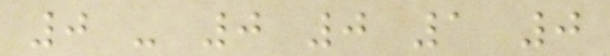0 - 0 0 1 0
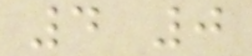4 0
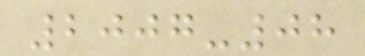2007-08
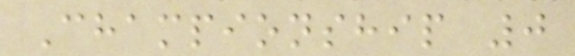Championship 0
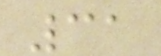31
